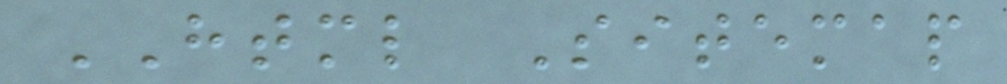HTML Sitemap
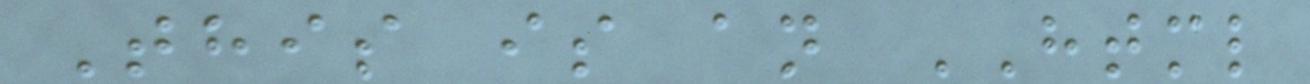This is an HTML
